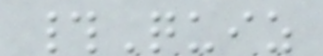#Quiz
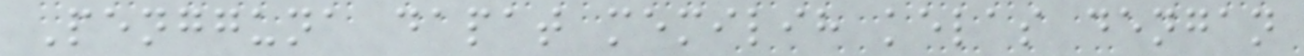Pengguna dapat memilih kelas dengan
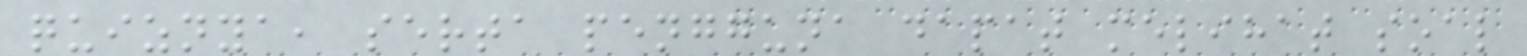quiznya, serta pengguna dapat melihat soal
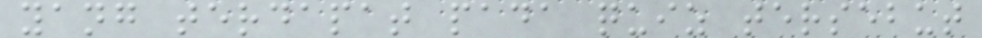yang terdapat pada quiz tersebut
